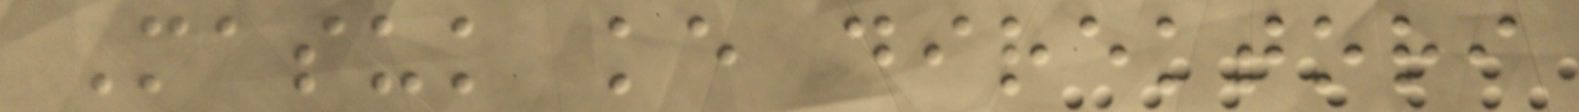Masuk ke direktori
